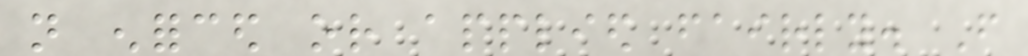not enforced or applied fairly. From
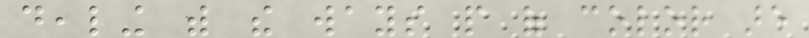dealing with the ways people of color are
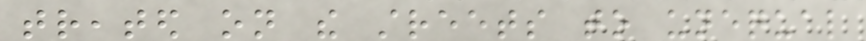treated on the streets to unequal
